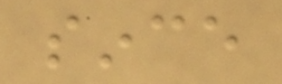since
